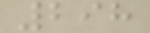298
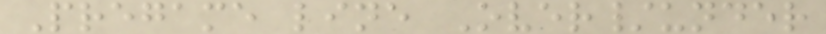Pregame line Over/under
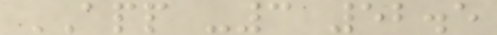APP -3 52.5
